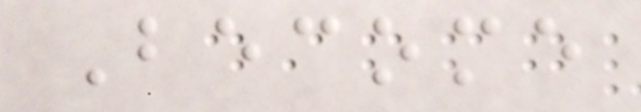Become
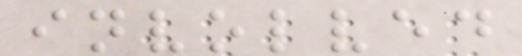involved
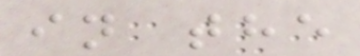in the
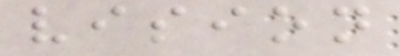vision
